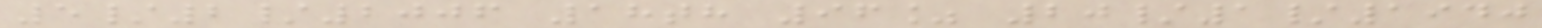5/2/2006 18th 96% 20/1/1940
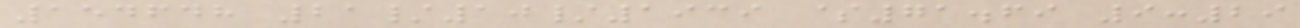154648 21/10/1939 $71.69 9:29
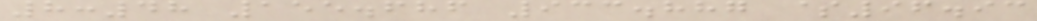8:48 155.686 933.887 $96.93
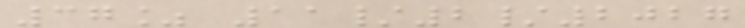37% 11/2/2027
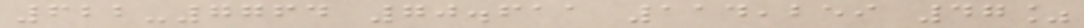622-7764 70.611 114,259 47%
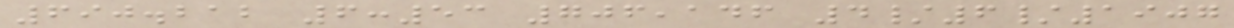690.212 6:53 706,146 4/6/1907
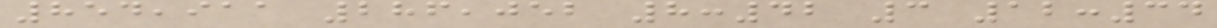854,911 286,052 8:42 3 12:34
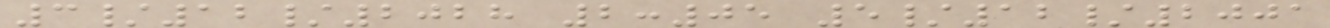3/12/2028 2:05 5/12/2001
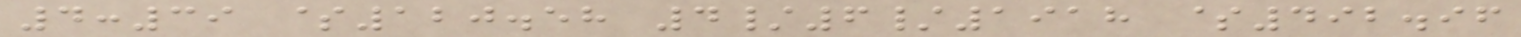4:39 $120.58 4/6/1918 $492.96
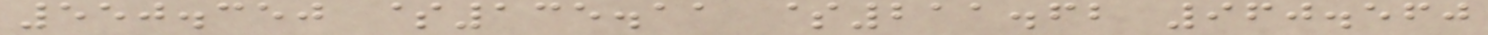550.350 $135.11 $211.62 960.560
